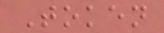Token
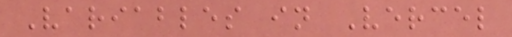Variables in Vercel
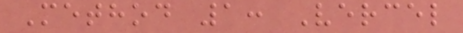Method 1: Vercel
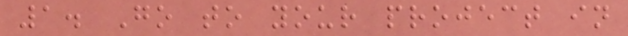1. Go to your project in
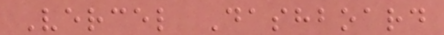Vercel Dashboard
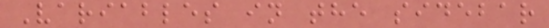Variables in the sidebar
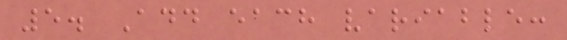5. Add each variable:
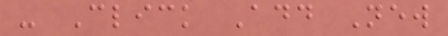- Click Add New
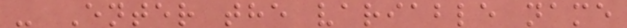- Enter the variable name
